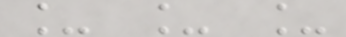_ _ _
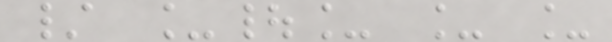/ _|_ _ _
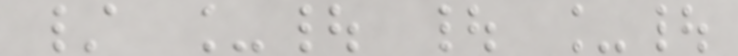/ _| | _|
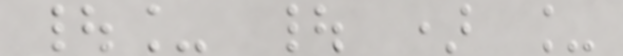|_ | ) _
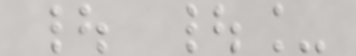| |_
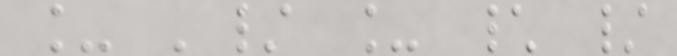_ '/ _ \ /
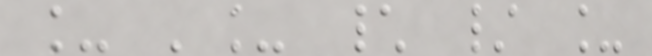_ '_ \ / _
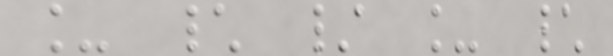_ \ / _ \
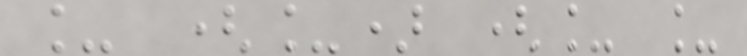_ (_) (_ _
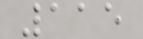115
